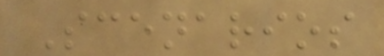Scenarios
